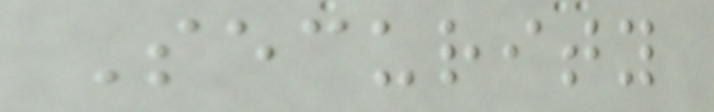Security
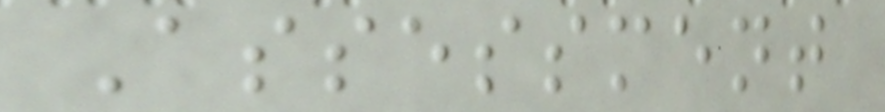Assessment
